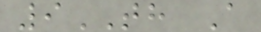9TH A
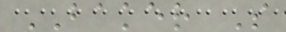BAKER S
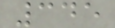345
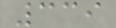339
